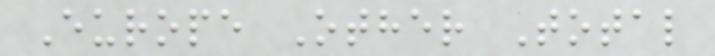Europe Other Total
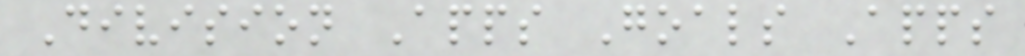Division Apps Goals Apps
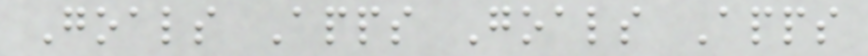Goals Apps Goals Apps
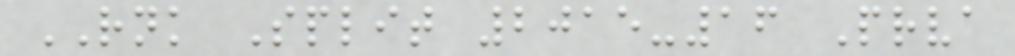RNK Split 2015-16 Prva
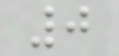0
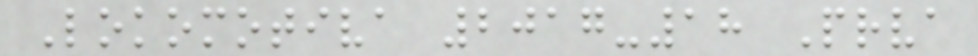Lokomotiva 2017-18 Prva
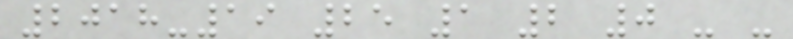2018-19 25 1 2 0 - -
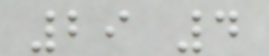29 4
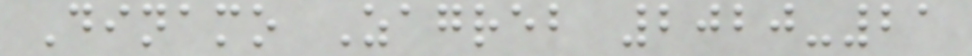Dinamo Zagreb 2020-21
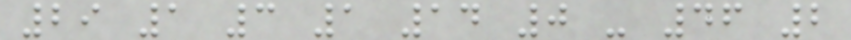29 1 3 1 14 0 - 46 2
